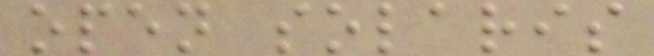open solaris
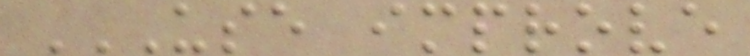USE IMPROVE
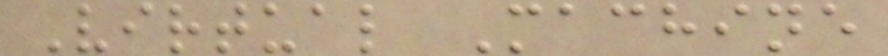Virtual Machine
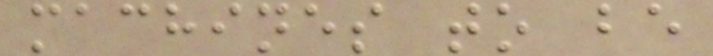machines to be
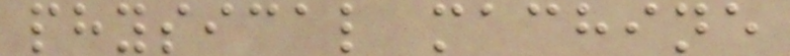physical machine
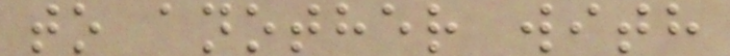to another with
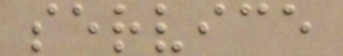service
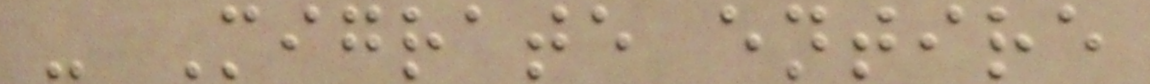- Migrate entire
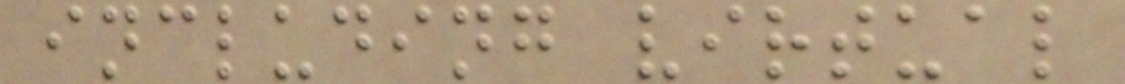including virtual
